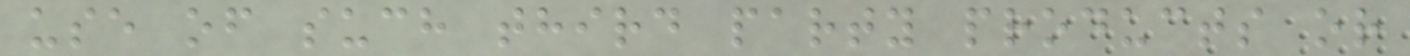use of such third party products or
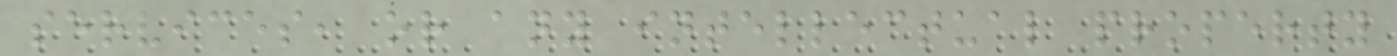services, or any intellectual property
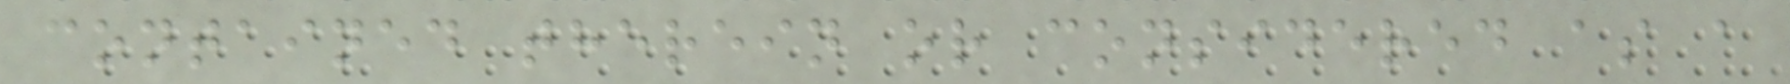contained therein or considered as a
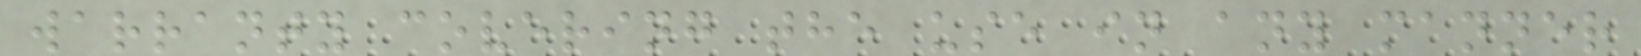warranty covering the use in any manner
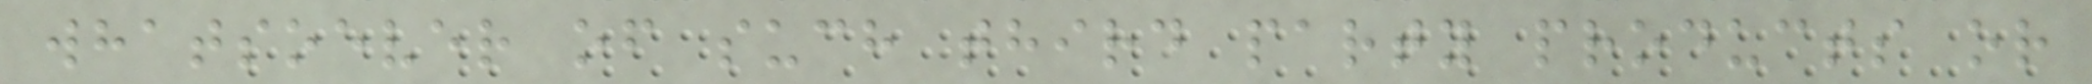whatsoever of such third party products or
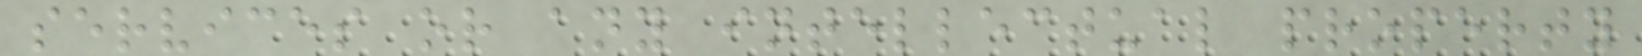services or any intellectual property
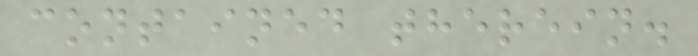contained therein.
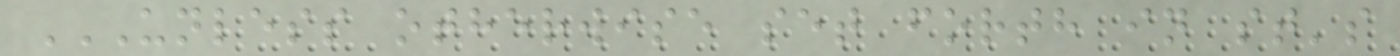UNLESS OTHERWISE SET FORTH IN ST'S
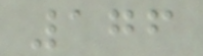176
